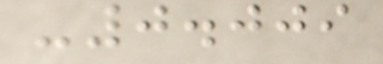-0.009
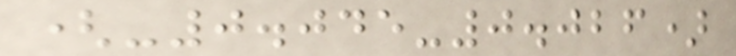(-0.045-0.026)
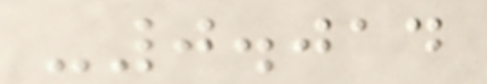-0.014
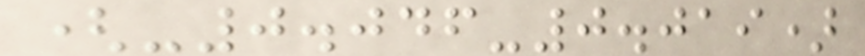(-0.046-0.019)
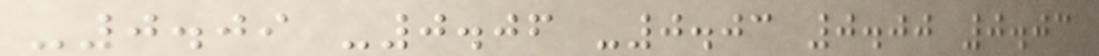-0.09 -0.06 -0.03 0.00 0.03
